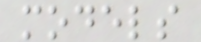models
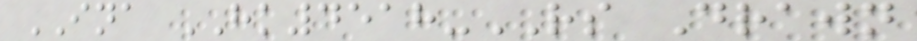INA HK4518-RS Drawn
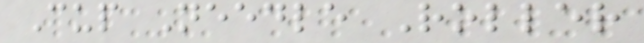Cup Needle Roller
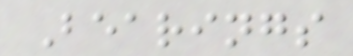Bearings
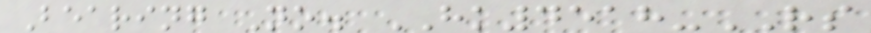Bearing No. HK4518-RS
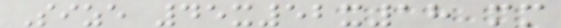Size 45x52x18 mm
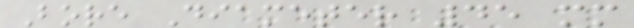Bore Diameter 45 mm
